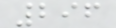296
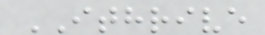ITHRIVE
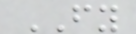FY
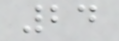24
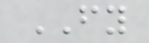FY
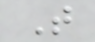T
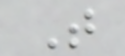T
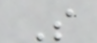S
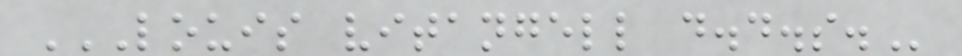LOUIS VITANGELL D.D.S.
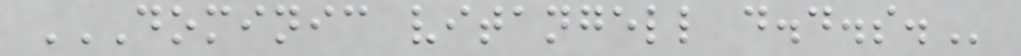DOMINIC VITANGELL D.D.S.
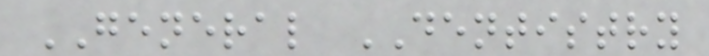GENERAL DENTISTRY
